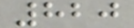820
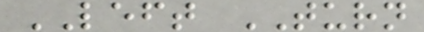LEFT TURN
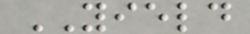YIELD
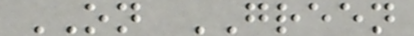ON GREEN
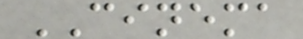CINEMA
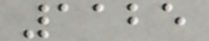1125
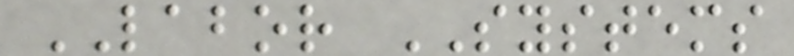LABOR SYSTEMS
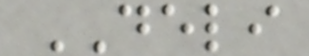DELI
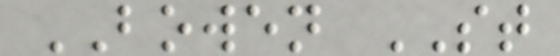BOWEN ST
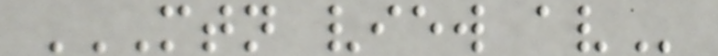MTN VIEW AV
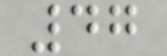47
